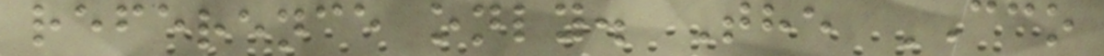reference only. The CCO
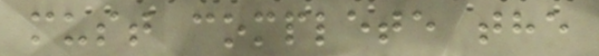must complete the
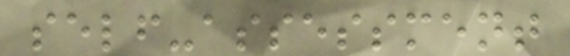self-assessment
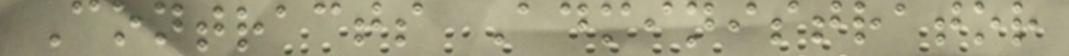Contracts Administrator
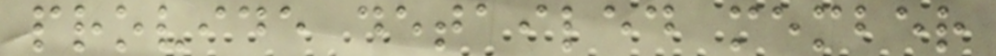provide detailed member
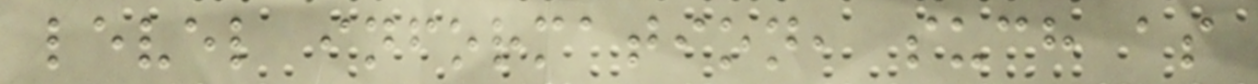level information, such as
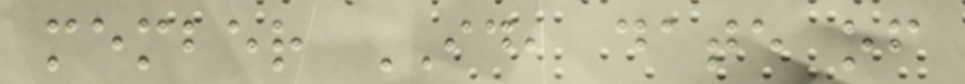member ID, date of
